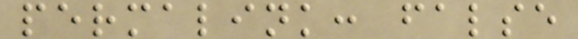permalink: false
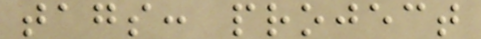tags: project
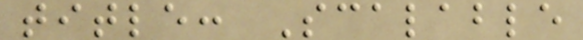title: Scalable
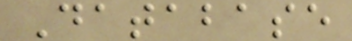Database
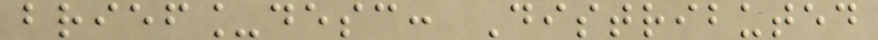brief_desc: Distributed
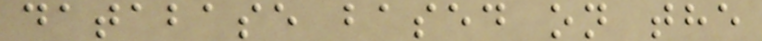database based on the
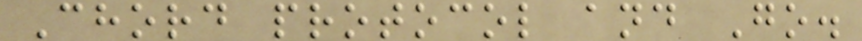Chord protocol and Go.
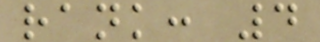rank: 4
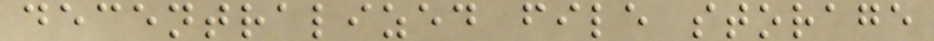decentralized file storage
